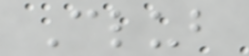Club
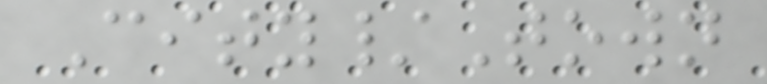City/Town
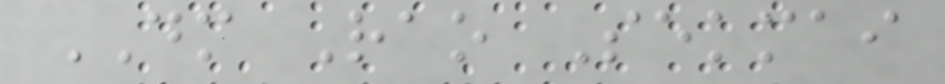DM Rao Sekmai
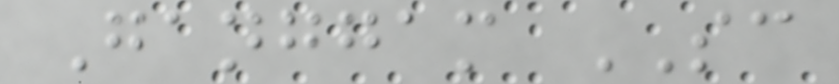Ganggam SC
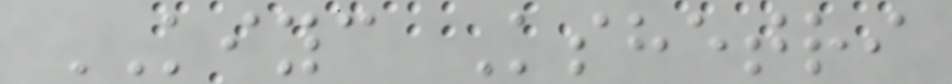KIYC Kshetri
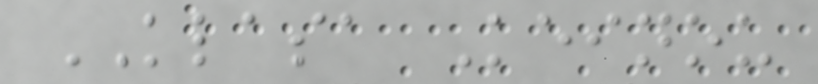KLASA Keinou
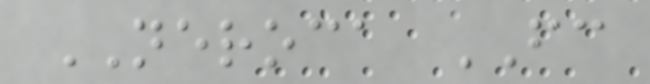NEROCA FC
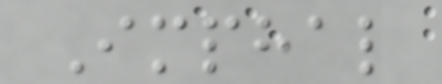Imphal
